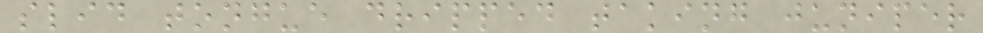slid tongue dripped taking juniper
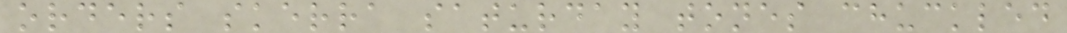orders skerra saturday tones chuckled
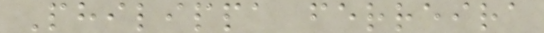Philippa ferreira
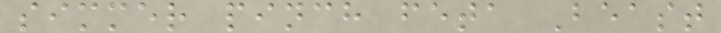simmer pinch feta Beast
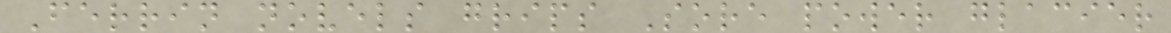Ferrin novels grips Sore power glacier
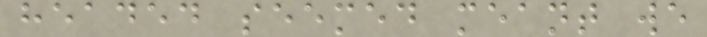headed seemed meant we
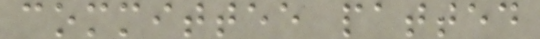committee patted
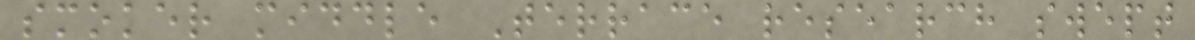smoker middle Terrace research swept
